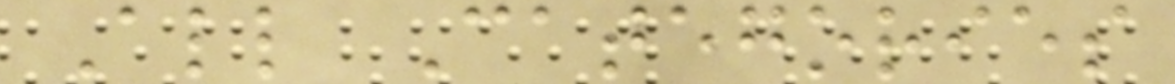All Categories
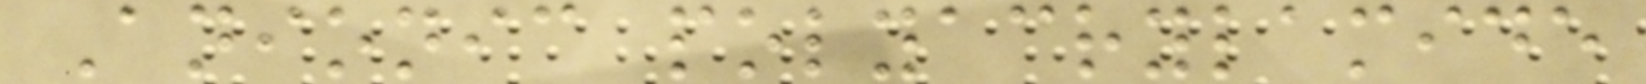Anionic polyacrylamide
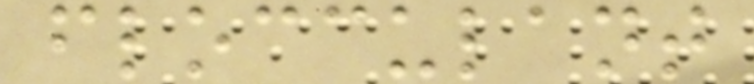flocculant
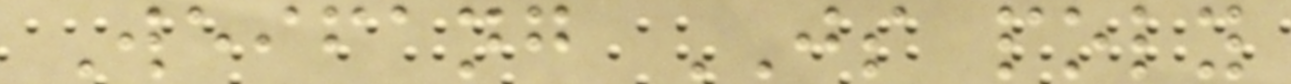Weifang JS poly
